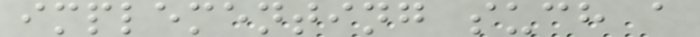implementing such a
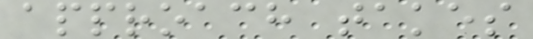approach takes
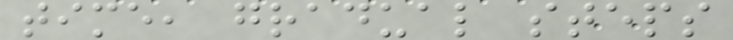time, gradual steps
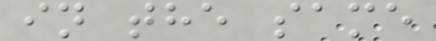in the same
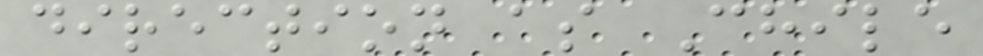direction as Chile
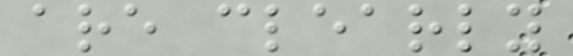are clearly
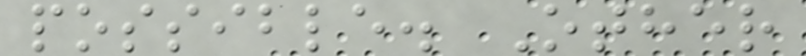possible. Other
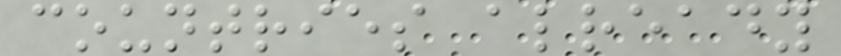countries already
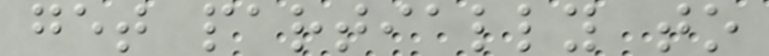get partially to
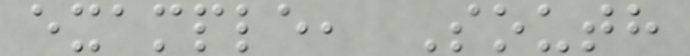example, South
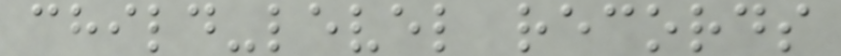child-level records
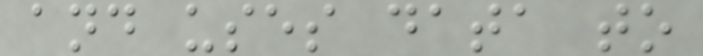and uses data to
